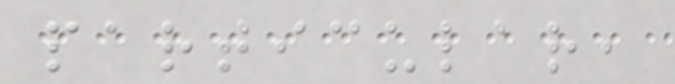particular,
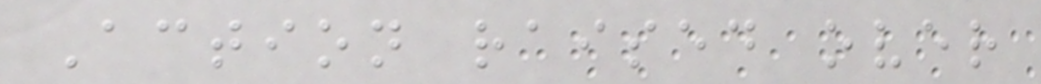Action raised over
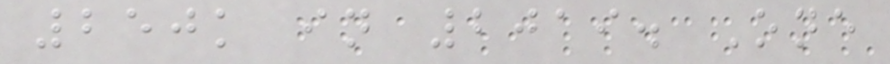250k in 2019. One
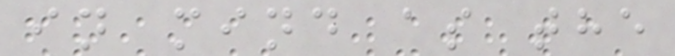in mind as the
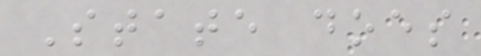State does
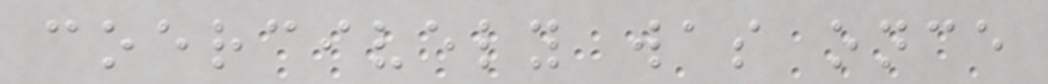coercively was once
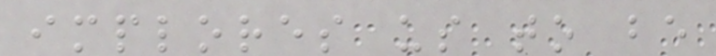implores us to be
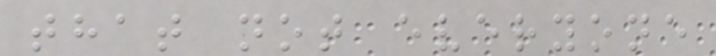that not everyone
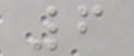6
